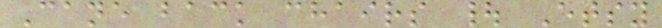Cane back chairs | Etsy
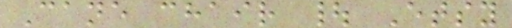Cane chair | Etsy
